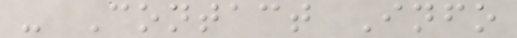- Contact Info
